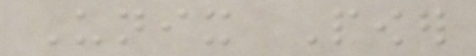Unix Power
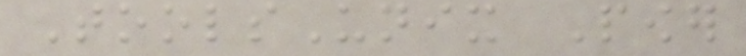ToolsUnix Power
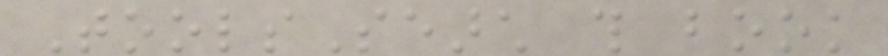ToolsSearch this book
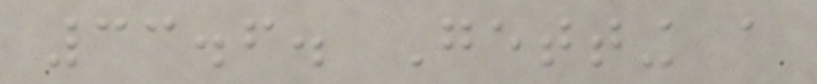33.6. Getting a
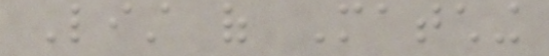List of Matching
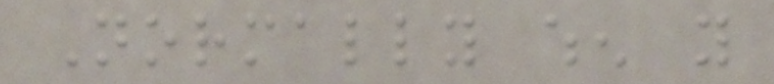Normally when you
